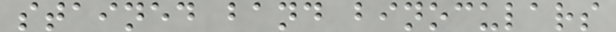stained band binoculars
